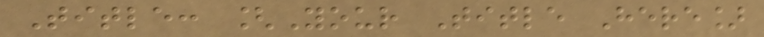Title: [Your Title Here]
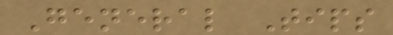General Tips
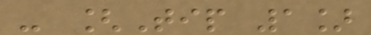- [Tip 1]
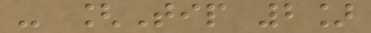- [Tip 2]
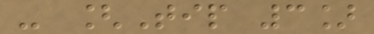- [Tip 3]
